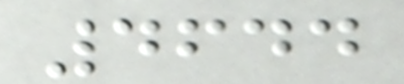4644
